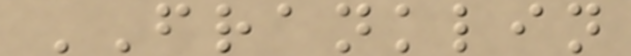FRANKLIN
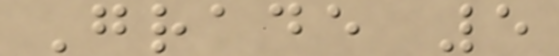Grade 5
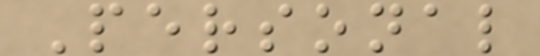Personal
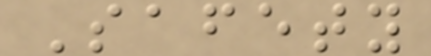Safety
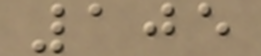105
